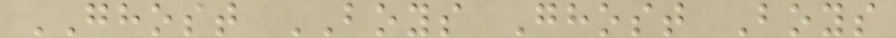GHOST BOYS Ghost Boys
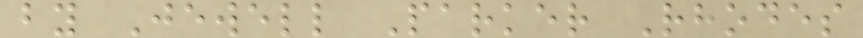by Jewell Parker Rhodes
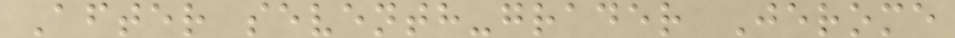After seventh-grader Jerome
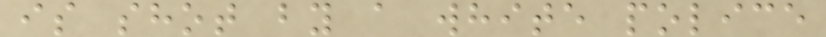is shot by a white police
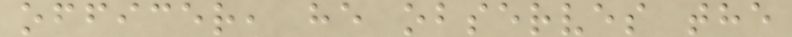officer, he observes the
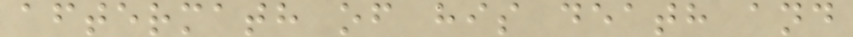aftermath of his death and
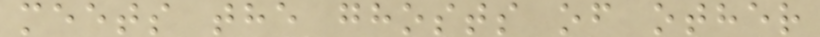meets the ghosts of other
